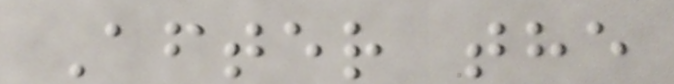After the
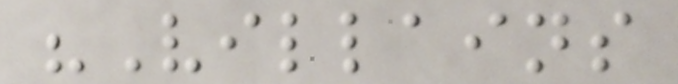"Villains
